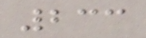233
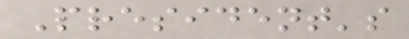President's
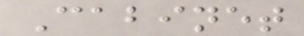Cabinet
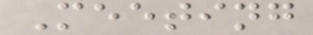Meeting
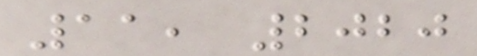11, 2020
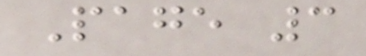Page 3
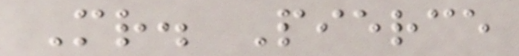Mr. Pierce
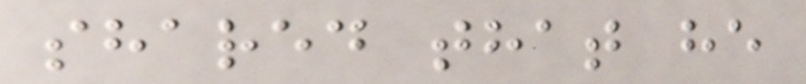shared that he
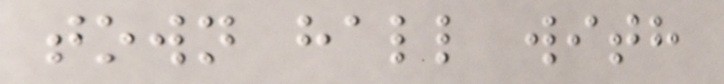town hall with
